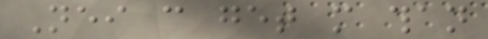Neither can get more than
